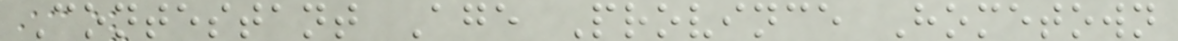Contestant Age Province Hometown
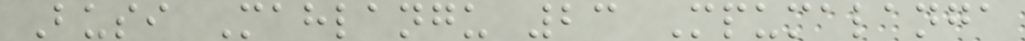Busi Mahlangu 23 Mpumalanga
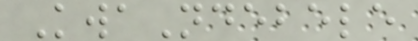KwaNdebele
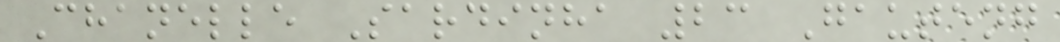Chanelle Sardinha 23 Gauteng
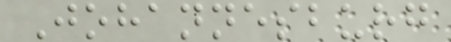Johannesburg
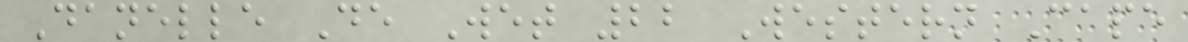Danelle De Wet 22 Western Cape
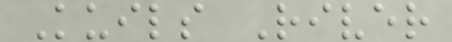Kuils River
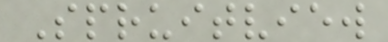Spruitview
